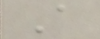A
